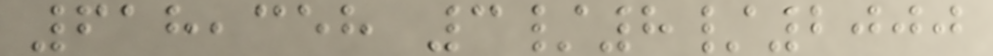618,358 3/8/2000
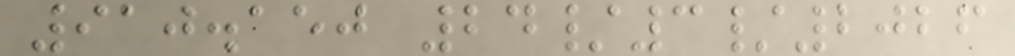910.150 24/3/2026
